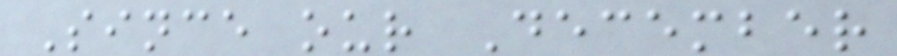Since our December
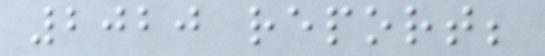2020 report;
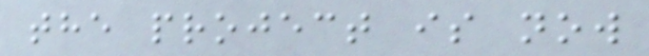the project is now
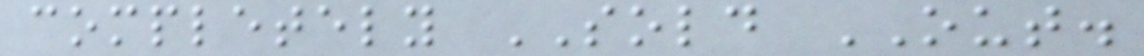completely SOLD OUT.
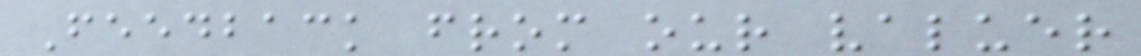Feedback from our valuer
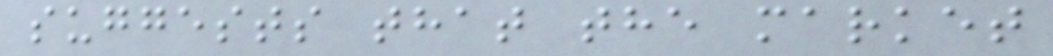suggests that the market
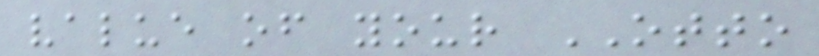value of your OTTO
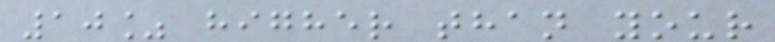10% higher than your
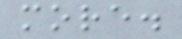more.
